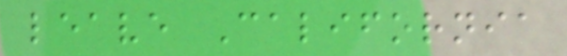leave California
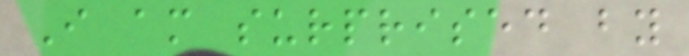I am surprised by
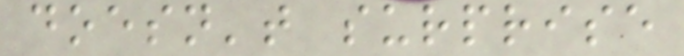doesn't surprise
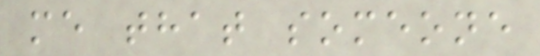me that someone
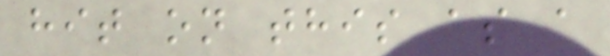hit on this as a
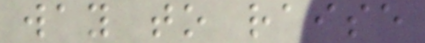way to raise
